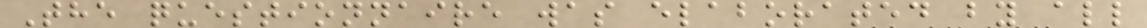The questionnaire was elaborated by all
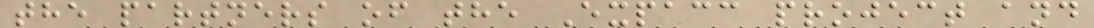the partners of the Expacc project and
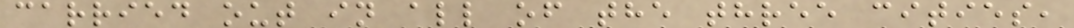carried out in all of the three cities,
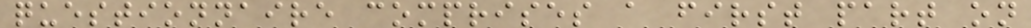questionnaire comprises a first part on
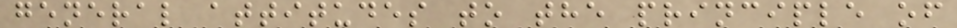general attitudes to the principle of
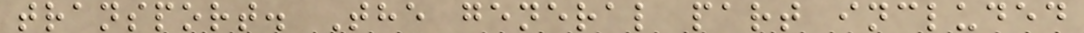transport. The general part included
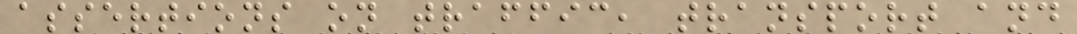assertions on traffic, transport and
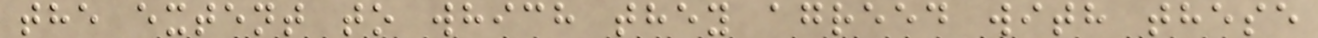the extent to which they agreed with these
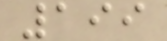199
